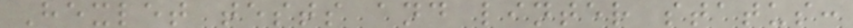Hexlet tests and linter status:
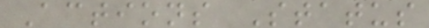Actions Status
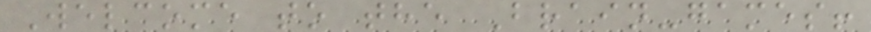Welcome to the Brain-games!
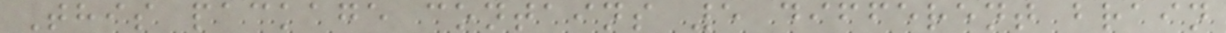This package contains 5 different brain
